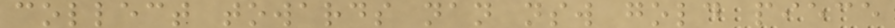collect towards nan nsw gold piece
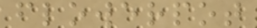flowerpot
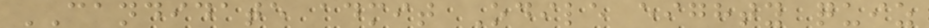CANDIDATE admit Odile eighty quiz
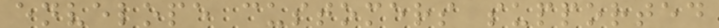envelope customers supported
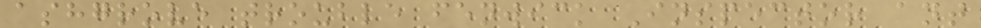ashgrove trouble fenwick Inspector ant
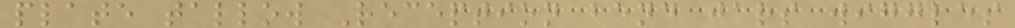plate tallow Reception bend jars wiggles
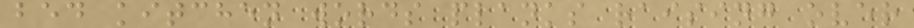bed kitchen words planks raising over
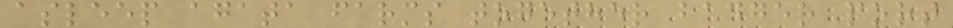asleep agata farms together badger port
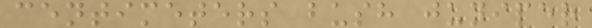centimeters bush juniper
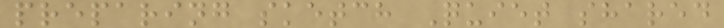preparing sketch Quiet shared
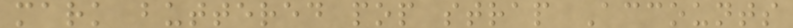mark buttered pop strap Accounts
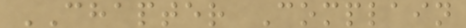CHAPTER Complain
